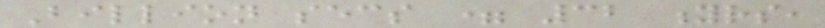Billion secs = 32 yrs,
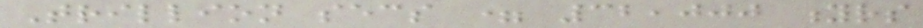Trillion secs = 32,000 yrs
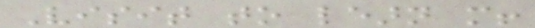Visit to learn more!
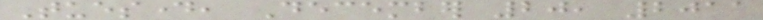Tuesday, December 20, 2011
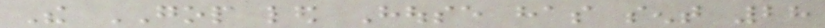The GOP led House has sent 28
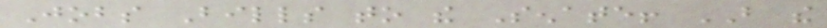Jobs Bills to the Senate! BUT the
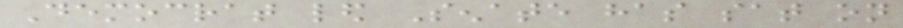Democrat led Senate has sat on
